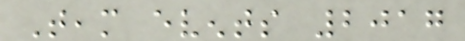Team events 2017
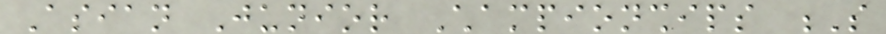Asian Junior Championships S
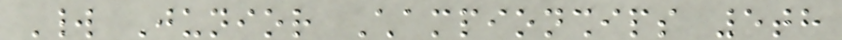World Junior Championships 5th
